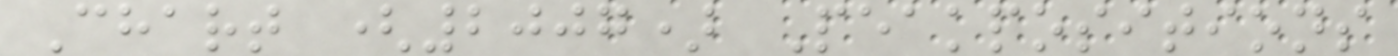Chart (2007) Peakpositions
